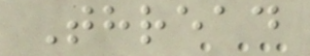Thread
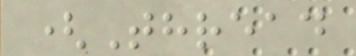(Thread
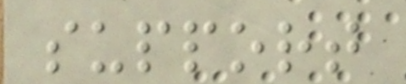support
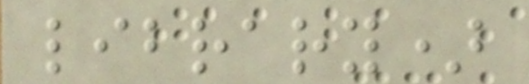library)
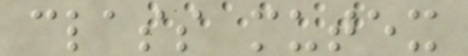class mutex
